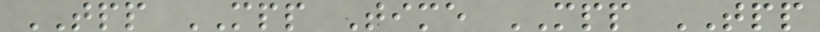TPP MPP Time MPP TPP
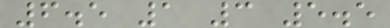6.5 1 3 5.5
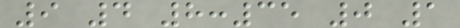9 4 8:35 0 1
